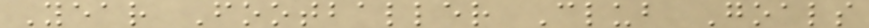Year Footballer Club Goals
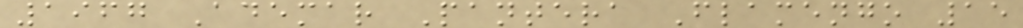1967 Ademar Pantera Flamengo 15
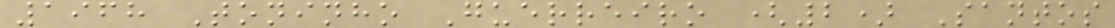1968 Toninho Guerreiro (2) Santos
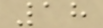18
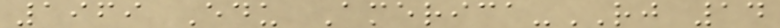1969 Edu America-RJ 14
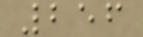256
